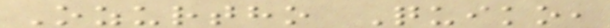Ozurtho Quiko,
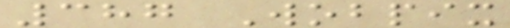387 Wobpix
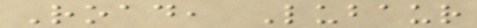Road, Lubaur
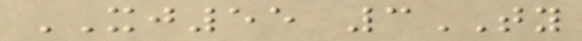XJ55 3TY
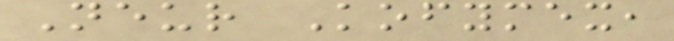Neur Kofymex,
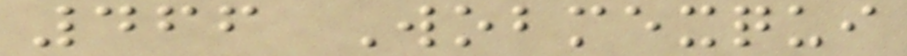466 Wobmexqui
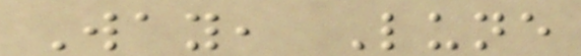Way, Lune
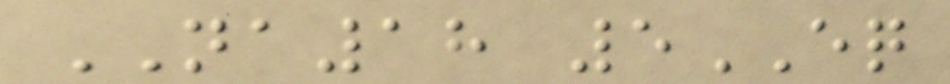NA18 5EQ
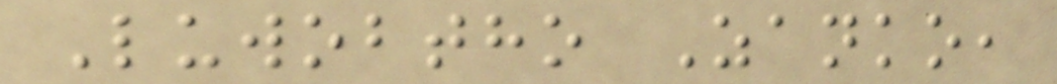Luwobtho Zanko,
